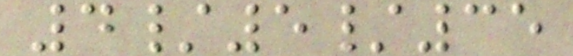4/5/35
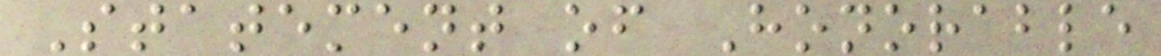Statement of Honorable
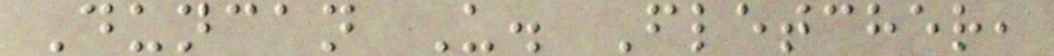Duncan U. Fletcher,
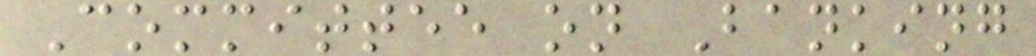Committee on Banking
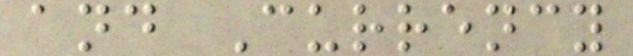and Currency
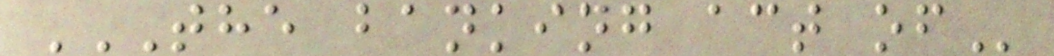THE BANKING ACT OF
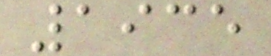1935
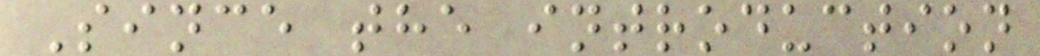Since the introduction
